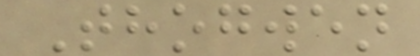Thogwen
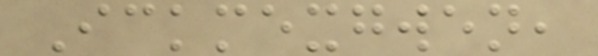Ickmexgwen,
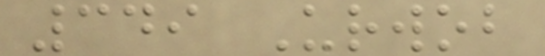349 Urwob
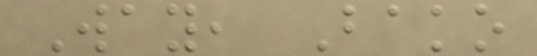Way, Bako
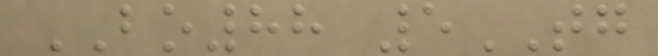BO88 5TG
